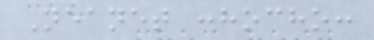Neanet :hocho:
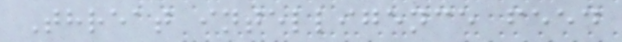Threat intelligence feed
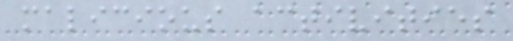malicious activities
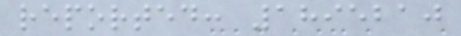reported: 1895210
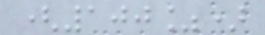(100%)
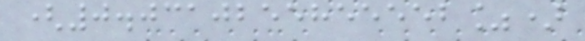(0.0310255855552%)
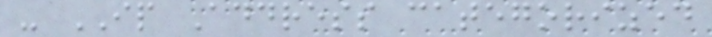- IP Address categorized
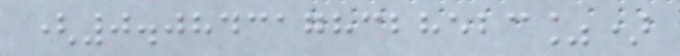(0.0843178328523%)
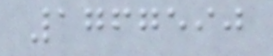1767590
